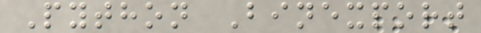Python Binexport
